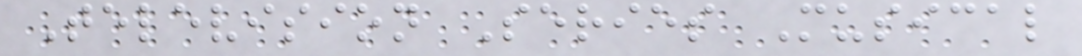Television Series Musical
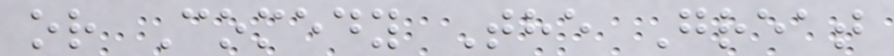or Comedy The Great
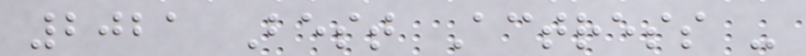2021 Best Actress -
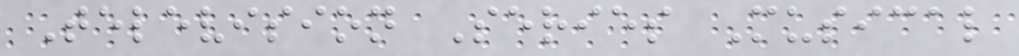Television Series Musical
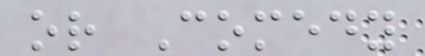or Comedy
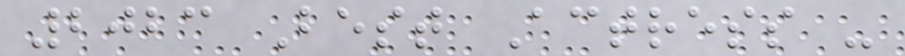2023 Best Actress -
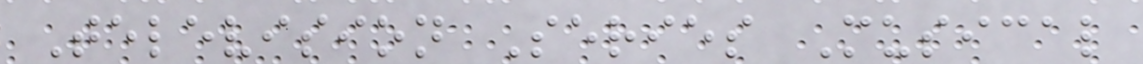Television Series Musical
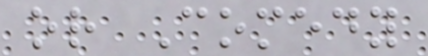or Comedy
